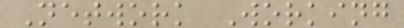Network Working
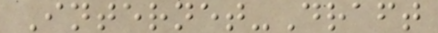Internet-Draft
